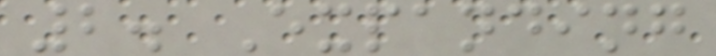2. Expanding
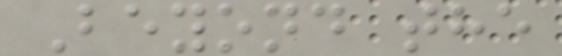Beyond the
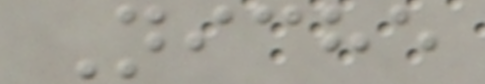Niche
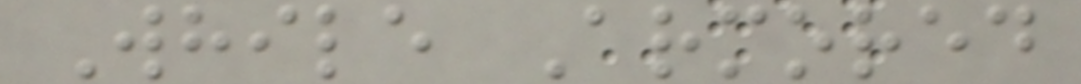While Armored
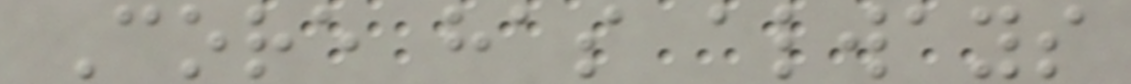Core has always
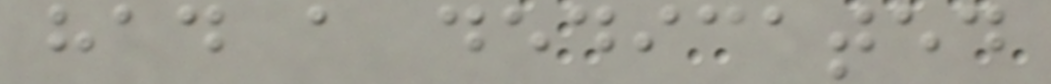had a dedicated
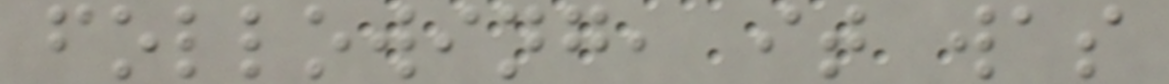following, it was
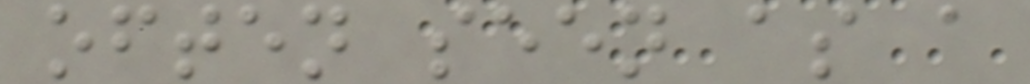often seen as a
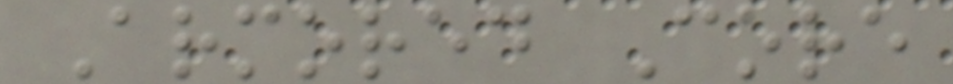Armored Core
